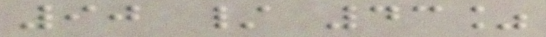90 / 43%
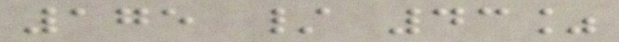175 / 43%
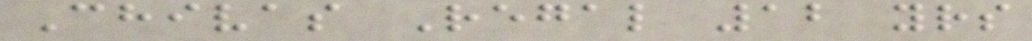Chivas Regal 12 yrs
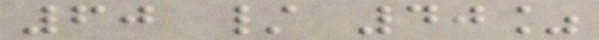60 / 40%
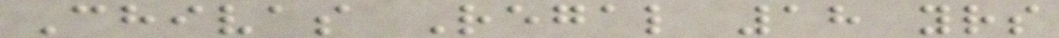Chivas Regal 18 yrs
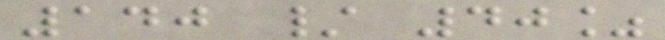140 / 40%
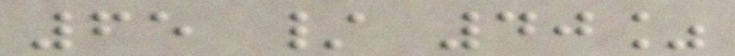65 / 40%
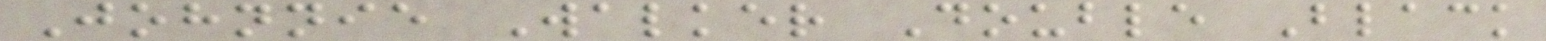Johnnie Walker Double Black
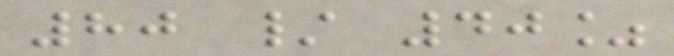80 / 40%
